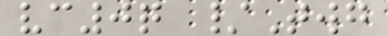vc0q /Twg
